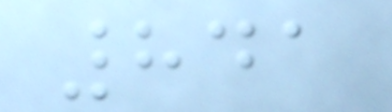841
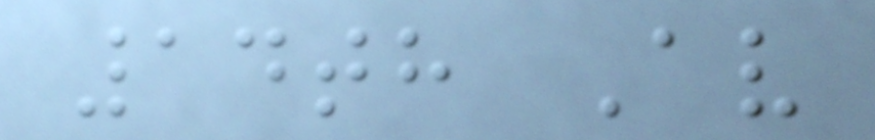14th Av
